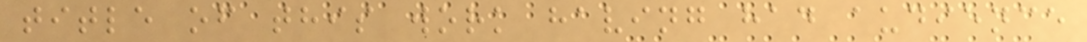title of this work having had audience
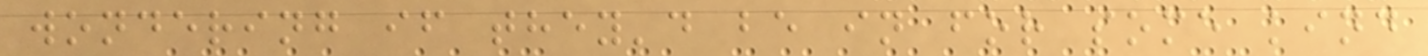wondering if they'd be in for some kind
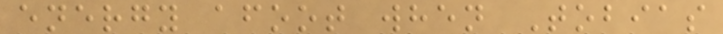energy afoot when Tobias
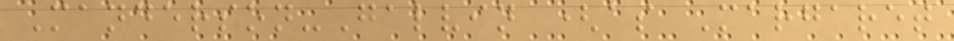Manderson-Galvin (as Margaret
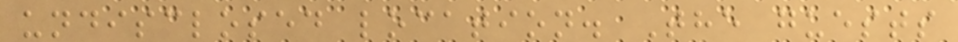undisclosed location. The guests
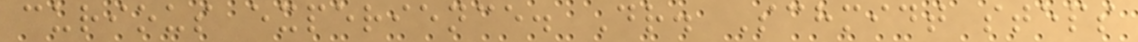curious experience. Dr. Schmidt steps
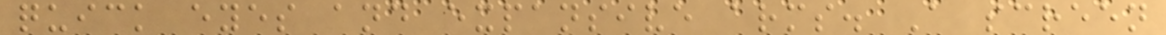quick eyes and expansive arms. A screen
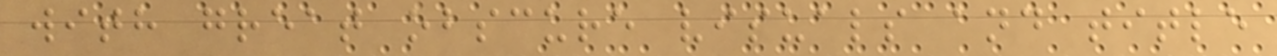with great obscure visuals and title
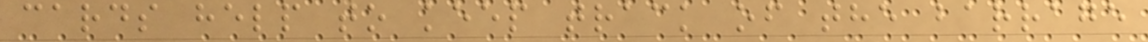cards help to keep track of the barrage
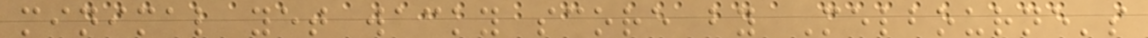minimal yet wacky score by Melbourne's
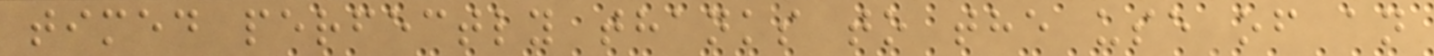timed perfectly thanks to the use of an
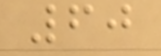60
